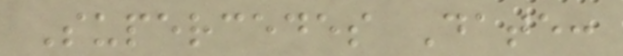Supercedes Date:
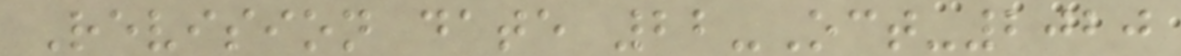Revision date 22-Oct-2020
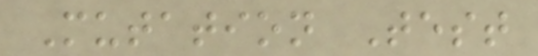Mutation Test
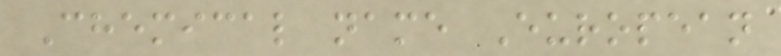Chemical name European
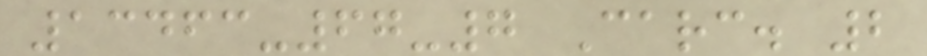13463-67-7 Carc. 2
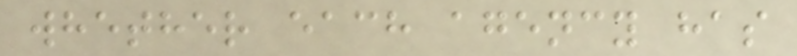whether each agency has
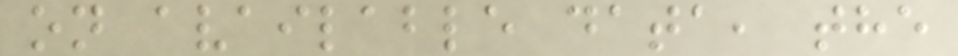on available data, the
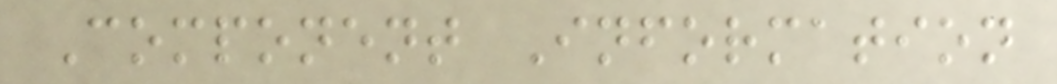Component Information
